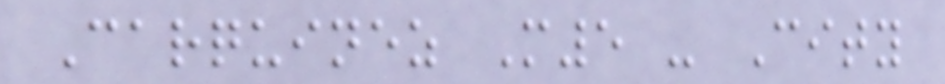Carquinez M5 - City
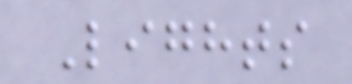Lights
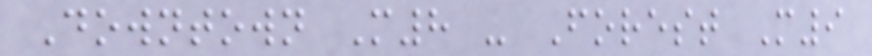Downtown M8 - Forest M9
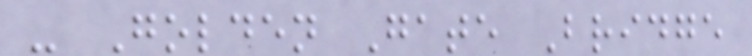- Golden Gate Bridge
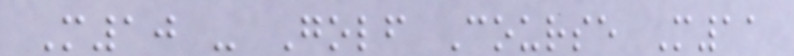M10 - Golf Course M11
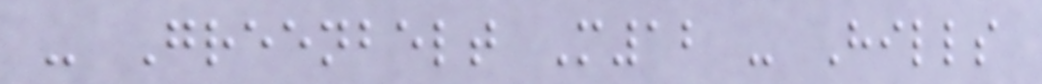- Greenbelt M12 - Hills
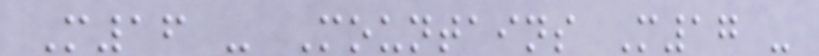M16 - Mountains M17 -
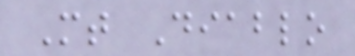Mt Diablo
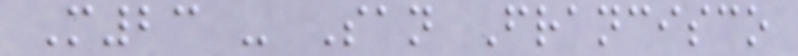M23 - San Francisco
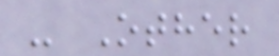- Other
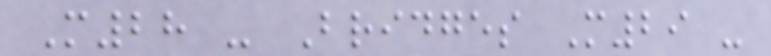M28 - Bridges M29 -
